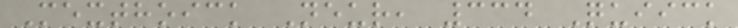Mexthoick Neur, 334 Quiick
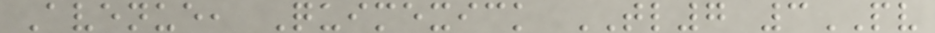Avenue, Quimexick TL7 3PV
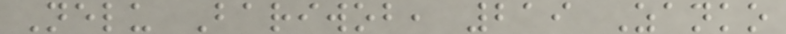Nelu Bariwob, 219 Zanko
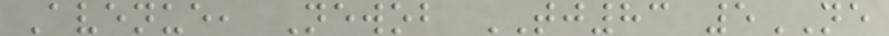Avenue, Newob TJ83 5NE
